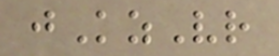jKzVr
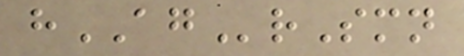hAGrSmn
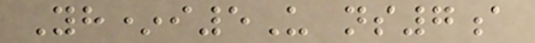Yh*i5U ns7a
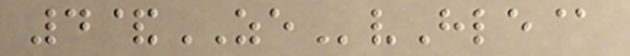4&ZEvHle@
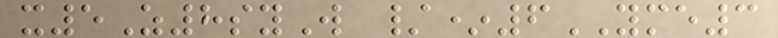x5Z8syW /*6YME3
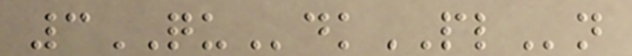3QUdkPLn
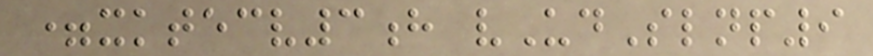=xktecv3h vUdSlnp9
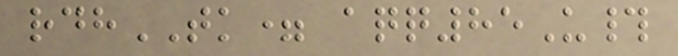rdhTK= aqq85U#
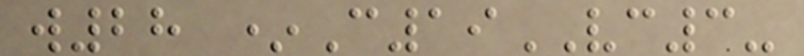w28 *C19VC3-
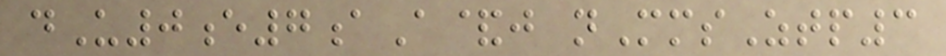dU0e7aA&j nMmsZtp3
